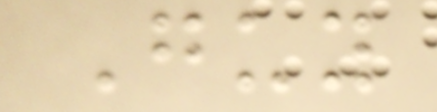Guy
